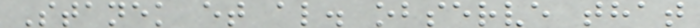Stanek et al. observe that
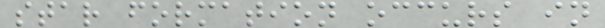star formation occurs in
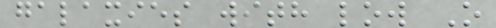galaxies with low O
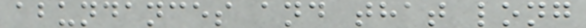abundances and that long
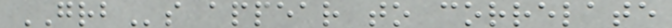GRBs appear to correlate
